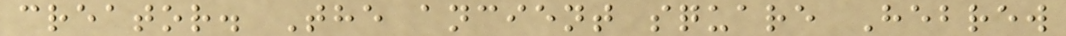creator. The ancient square Hebrew
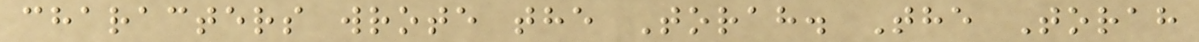characters wrote the Torah. The Torah
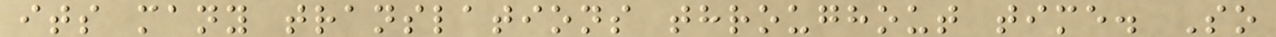its many translations throughout time. So
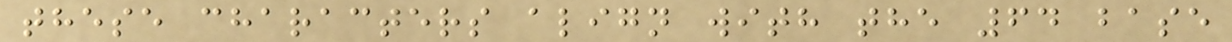these characters align with the 64 base
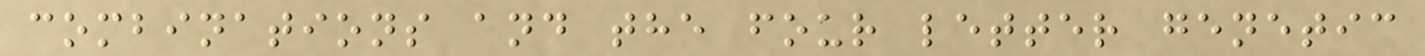combinations and the four letter genetic
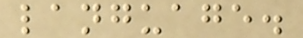language.
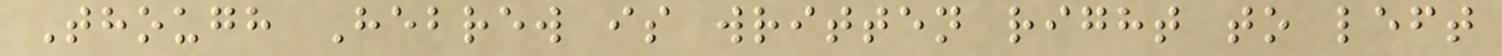Though Hebrew is written right to left
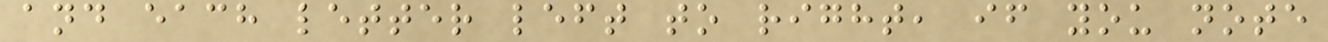and each letter left to right, if you note
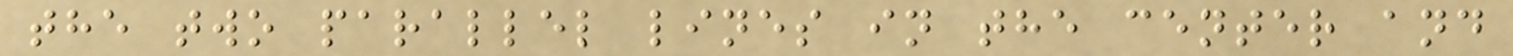the two parallel lines in the center and
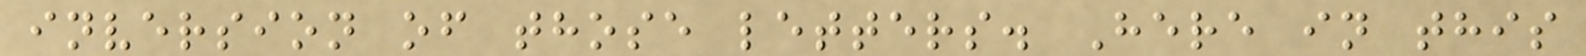inversion of those letters. Here in this
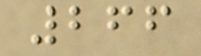266
